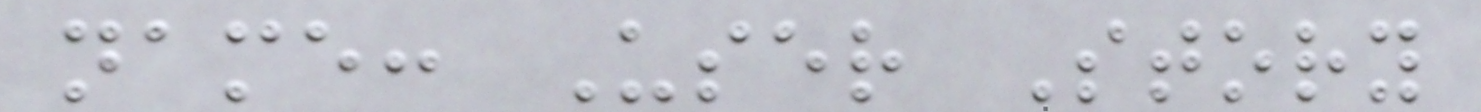name: User Story
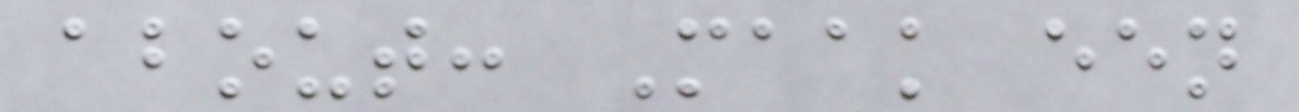about: Maak een
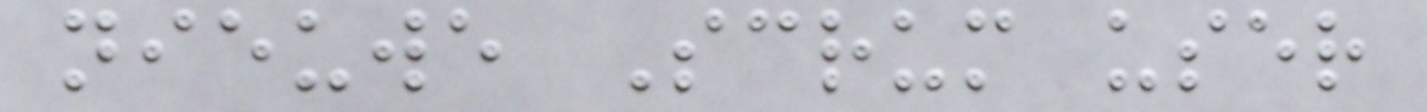nieuwe Scrum user
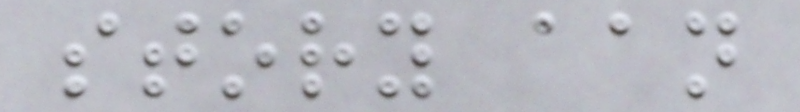story aan
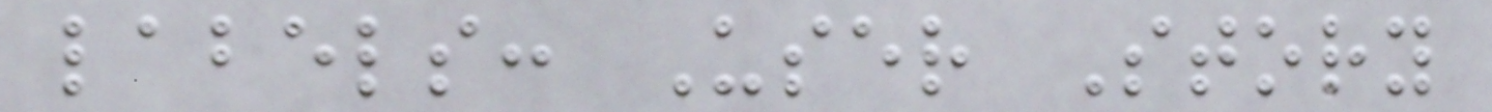labels: User Story
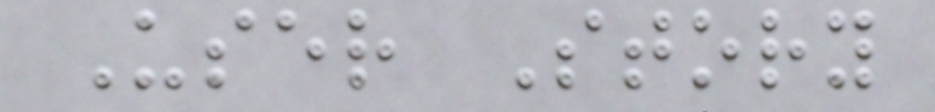User Story
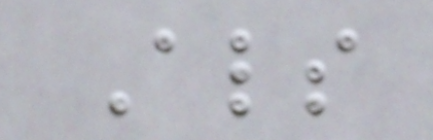Als
